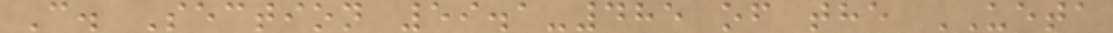C. Section 59.1-485 of the UETA
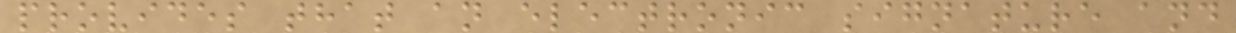provides that an electronic signature and
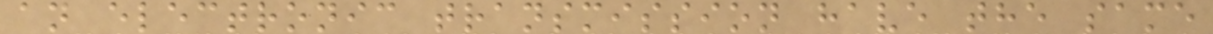an electronic transmission have the same
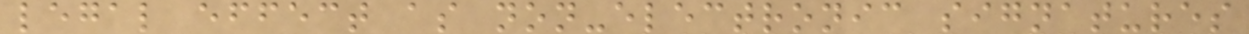legal effect as non-electronic signatures
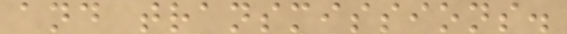and transmissions.
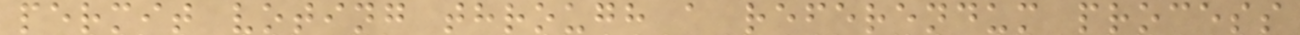permit voting through a referendum process
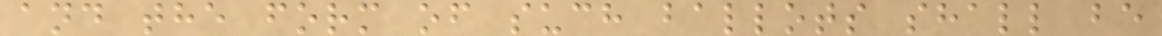and the form of such ballots shall be
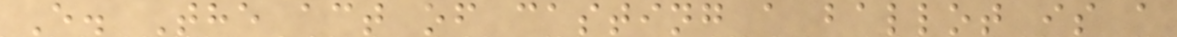E. The act of casting a ballot is a
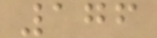176
